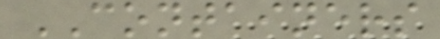CONTAINERS
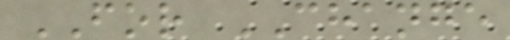FOR CHANGE
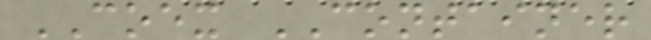COEX CONTAINER
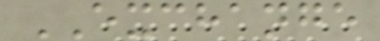EXCHANGE
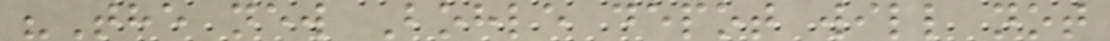"The new Bohle depot will not
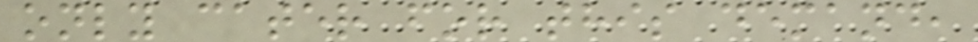only cater for this demand,
